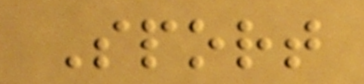Sport
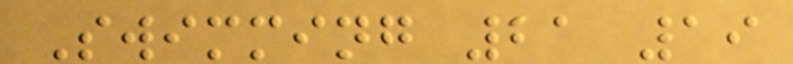Swimming 21 19
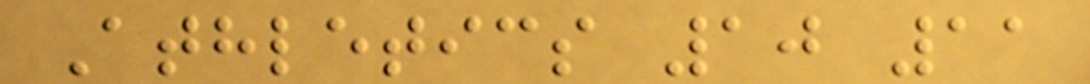Athletics 10 11
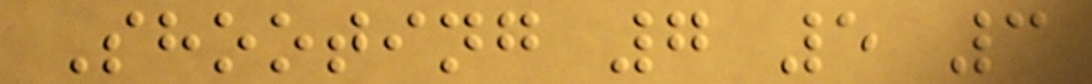Shooting 7 5 3
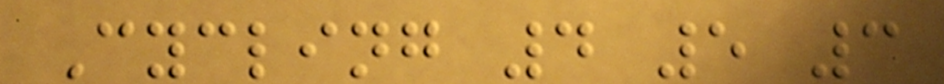Cycling 4 5 3
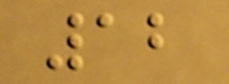12
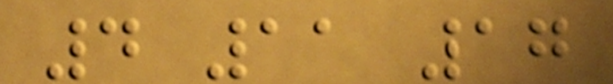4 11 17
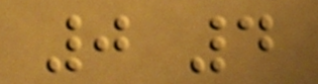0 4
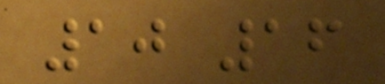10 16
